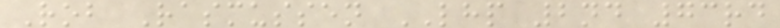Rob Rasmussen LHP 2nd 73rd
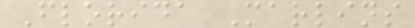Florida Marlins
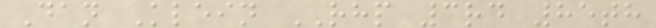Dan Klein RHP 3rd 85th
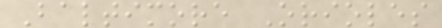Baltimore Orioles
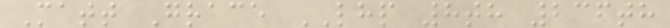Matt Grace LHP 8th 236th
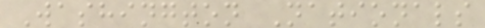Washington Nationals
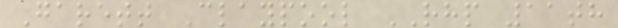Garett Claypool RHP 11th
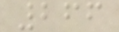266
